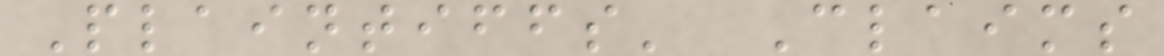Plaintiffs' Claims
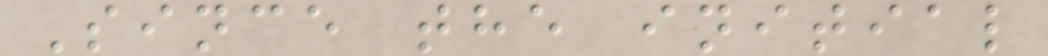Since the initial
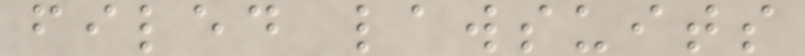filed lawsuits
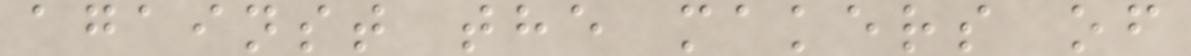against the makers of
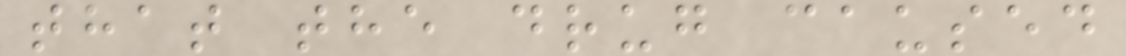that the drug caused
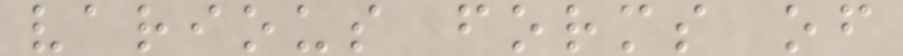various forms of
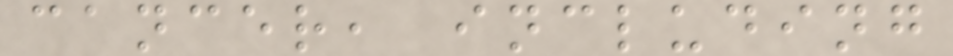cancer, including
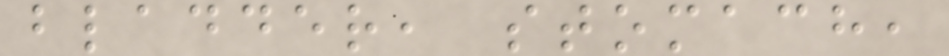bladder, stomach,
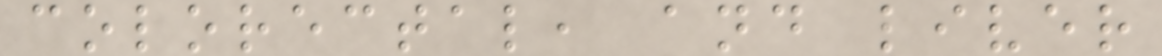colorectal, and liver
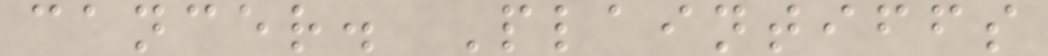cancer. Plaintiffs
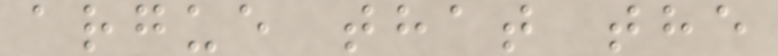argue that the
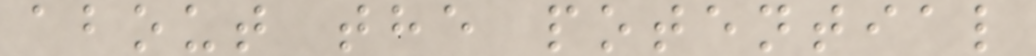about the potential
